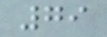79
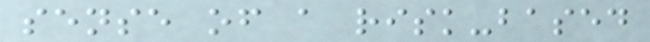sense of a risk-based
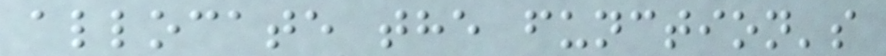allocate the function's
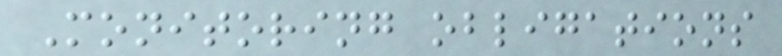Monitoring obligations
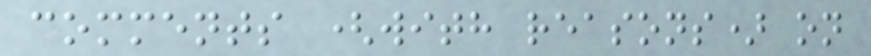comments (with reasons) on
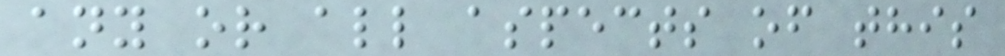any or all aspects of this
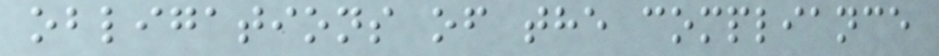obligations of the compliance
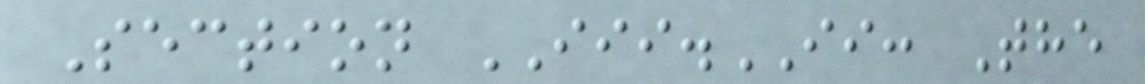Section III.II: The
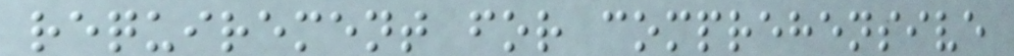requirement for comprehensive
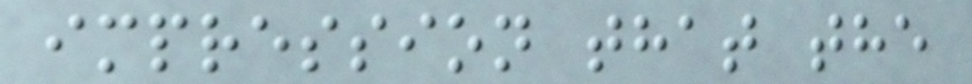impression that the
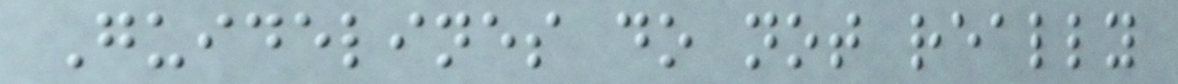Guidelines do not really
